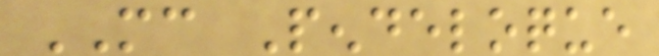MC Pendeloque
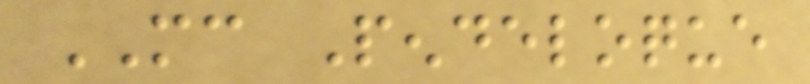MC Pendeloque
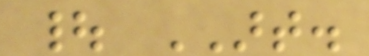| ART.
